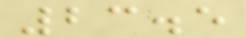23.5
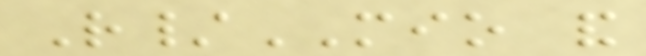R/MIO and
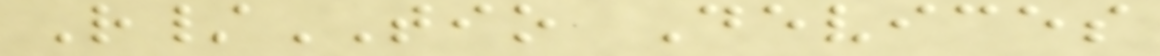R/TIO Devices
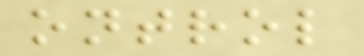ontrol
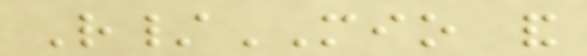R/MIO and
